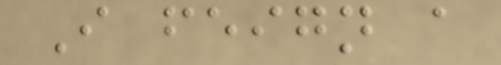I feign a
